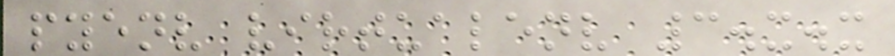pyenv virtualenv 3.x.x
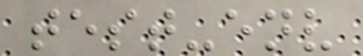test-env
